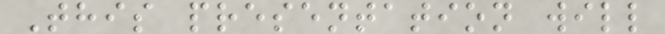This presentation will
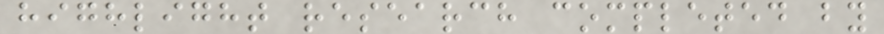highlight research completed by
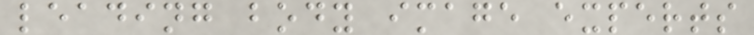leading body image experts
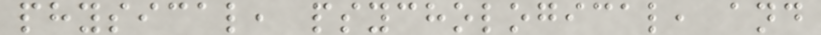physical, psychological, and
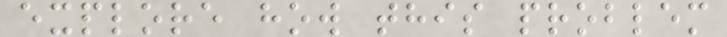explore how this problem
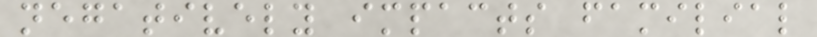negatively impacts familial
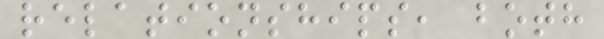relationships, both
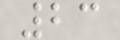23
